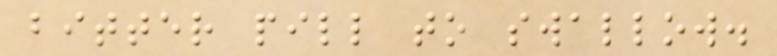bitter pill to swallow.
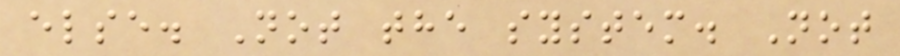else. Not the system. Not
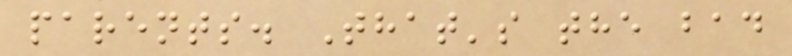parents. That's the bad
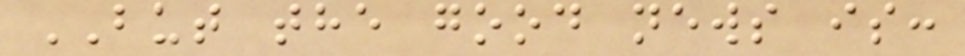BUT the good news is:
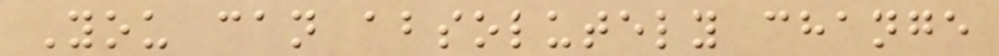You can absolutely change
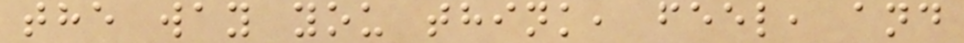the way you think, feel, and
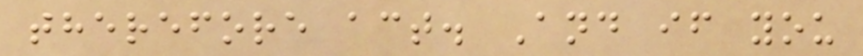therefore act. And if you
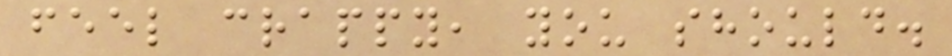feel crappy, you should.
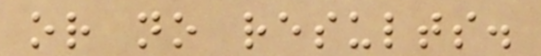or no results.
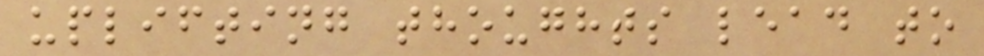uplifting thoughts lead to
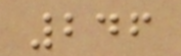246
